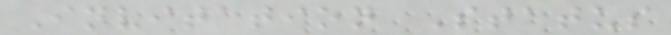Invitation Status
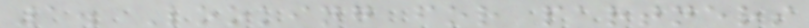1. Looking for partners
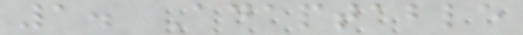1. Adaptable
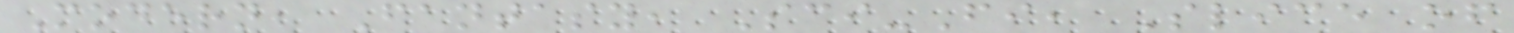Modern, Fantasy, Sci-Fi, Slice of
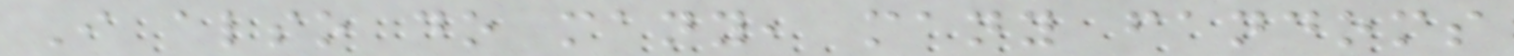I also do many, many fandoms
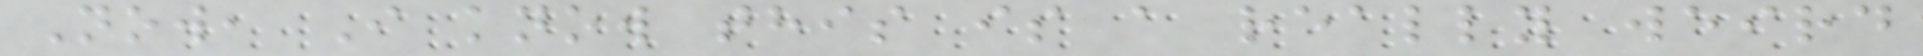Now, I know this is a really weird
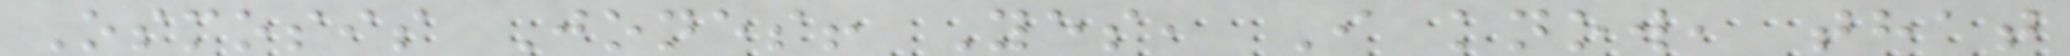Osmosis Jones! Yes, I know, that
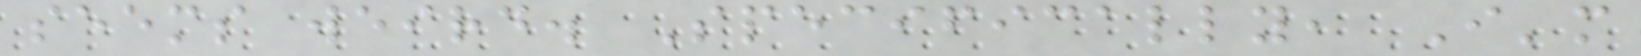seems weird. Specifically, I'm
